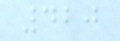420
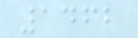1462
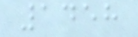1458
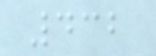432
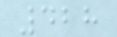428
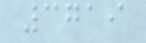3719
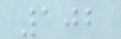102
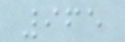965
